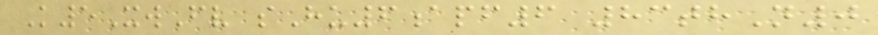K5XwFv sHu6apf6 83thN0
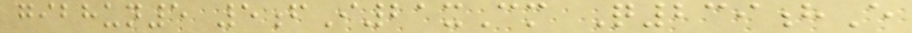gibhun5 5fI21xCm Q239hE
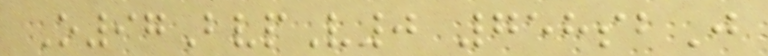O97BvpV0 758sbJ
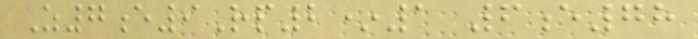Z7e9Rp2*1 6e78
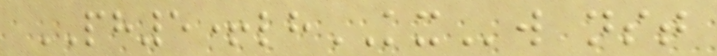PH5+lhKXw nst
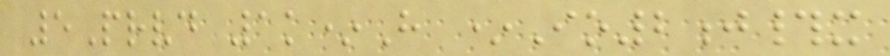5Prvd 1k*H *Io2j#x
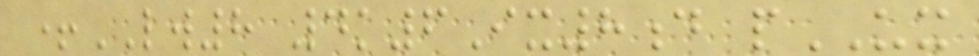+LW8 4k6Ix8d pUX
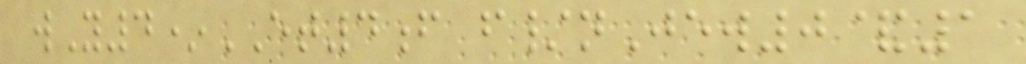wY4*ET4f f/nJew0&1
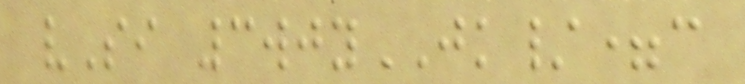vSi 3wjyJK/=c
